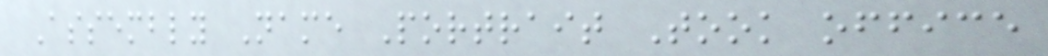Assembly Name Portrait Took office
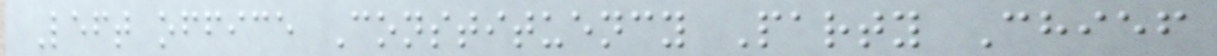Left office Constituency Party Chief
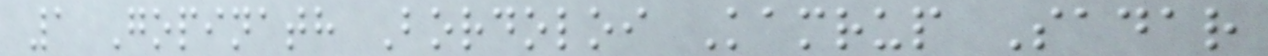1 Gopinath Bordoloi Kamrup Sadar
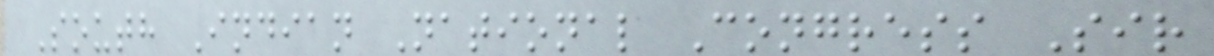South Indian National Congress Sir
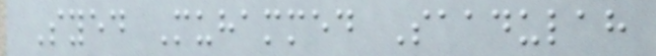Syed Muhammed Saadulah
